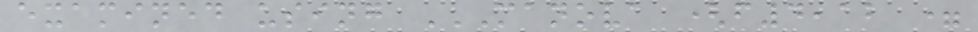examined using MANOVA (F4,12 =
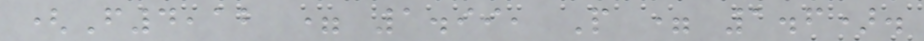(F4,12 = 1.99, P = 1.6).
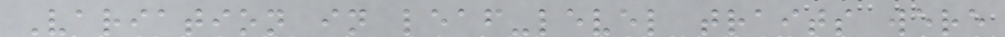Variation in leaf-level traits were
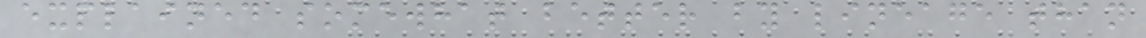explained somewhat better by lineage than
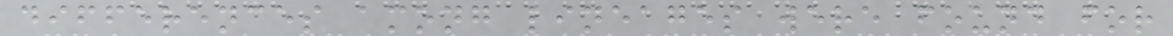differences among lineages were found for
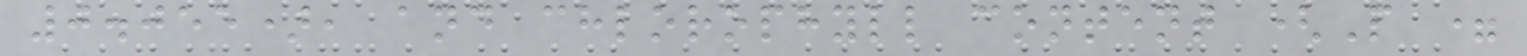0.055), and chlorophyll content (P =
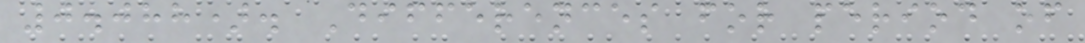0.088). Differences for period of
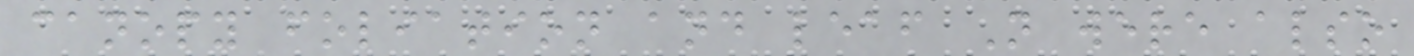canopy foliation and leaf N were also
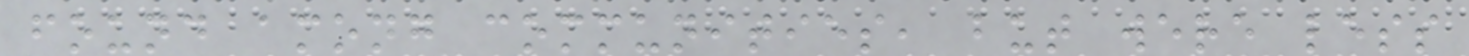found among communities, but were less
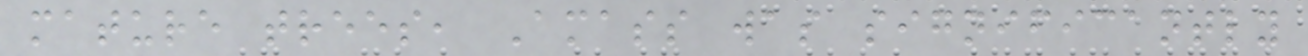mature trees, Amass was significantly
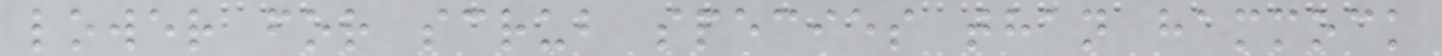lower for scrub species than hammock
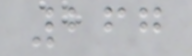267
